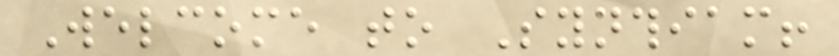Welcome to Synthiam!
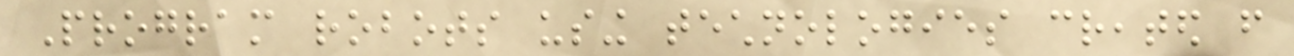Program robots using technologies created from
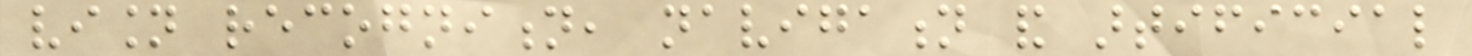vision recognition, navigation and artificial
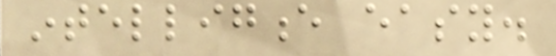intelligence easy.
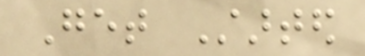Get Started
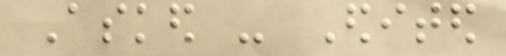Asked - Edited
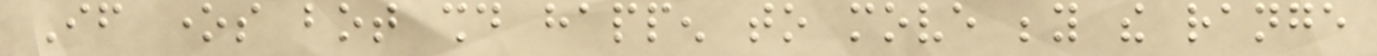If ones bot should happen to move beyond the range
